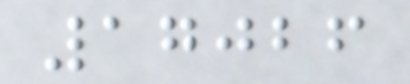17026
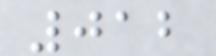012
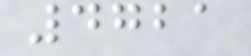4721
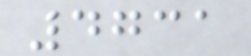4731
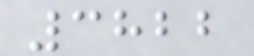3822
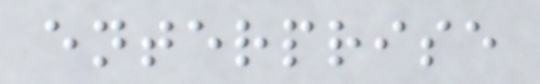enterprise
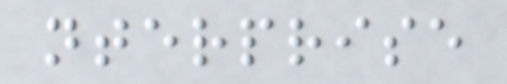nterprise
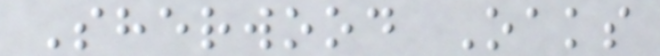Sherwood Oaks
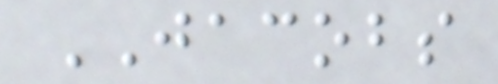JACOBS
